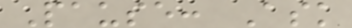Pause: Ask
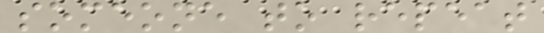someone to repeat
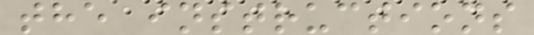the instructions
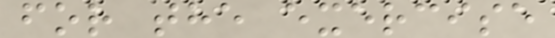for the exercise
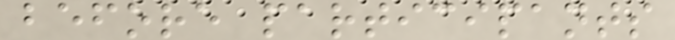before participants
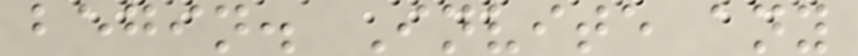begin. Invite any
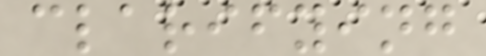clarifying
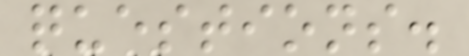questions.
